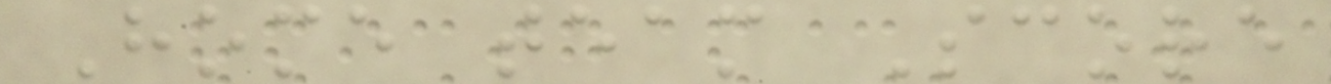Home team Score
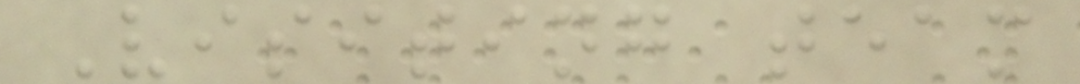Visiting team
